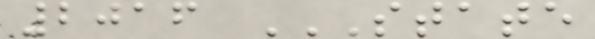2016 STATE
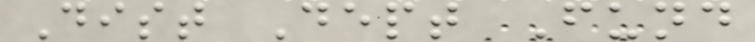Dist Dept Fund
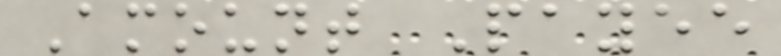Amount Payee
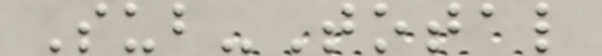Sub-Total
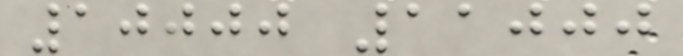10000 11000
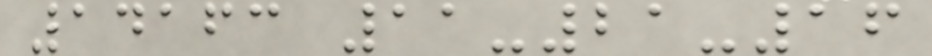14163 11-21-16
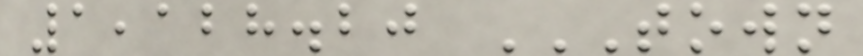1,128.20 TOWN
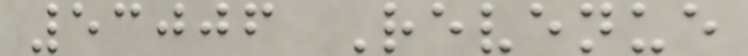53006 Revenue
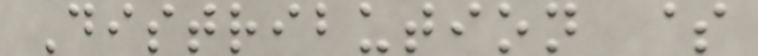Distribution $
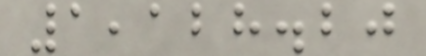1,128.20
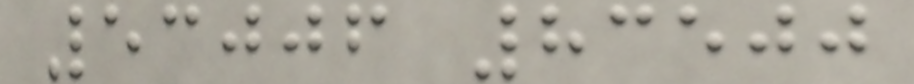53006 83500
